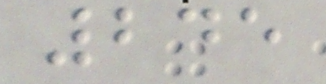245
